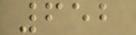652
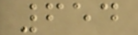654
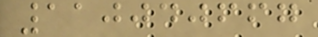110040667
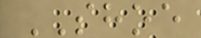SHOE
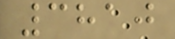3810
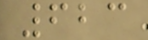623
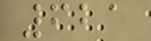621
